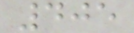405
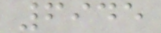6945
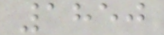1850
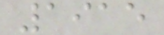1915
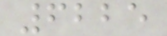6225
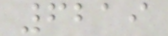6219
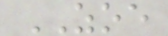ZOE
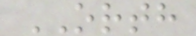ORTH
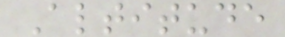Altitude
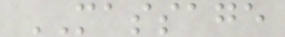MASSAGE
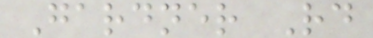Gardner Rd
